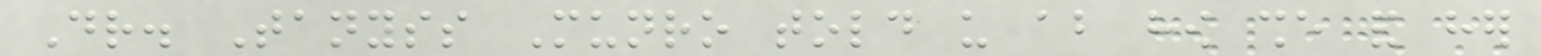Dr. Tanyss Munro told us about how she and her
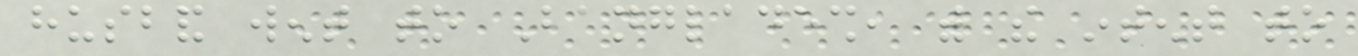husband went to Bangladesh, with the intent to
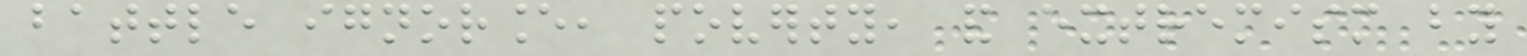battle ignorance, poverty, and extremism by
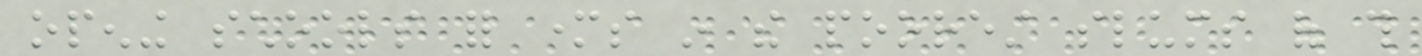opening schools for mothers in the poorest slums of this
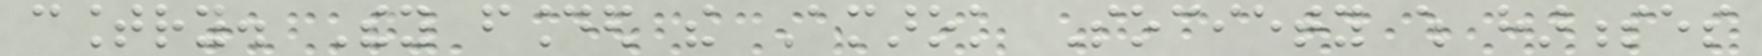country. They founded the Amarok Society which harnesses
